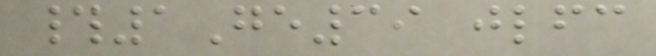#1Ge39 jlfc
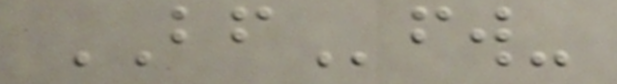BFfw-
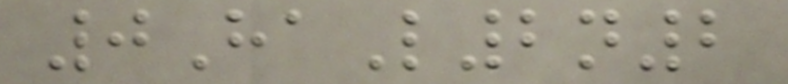0HaL2n2
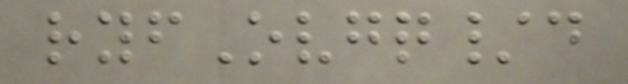ryfOvgq/d
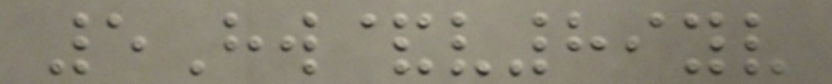5Hw&v89yv
